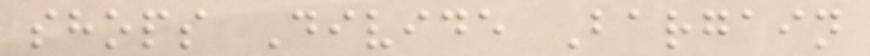shops Divide Bargain
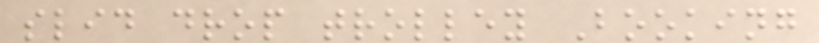slid drop trolley Booking
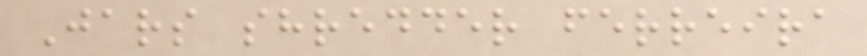Jars shredder ferreira
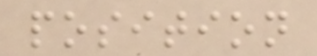position
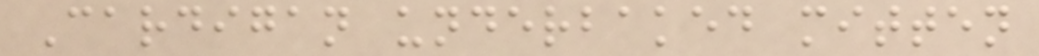Cardigan underbaked mitten
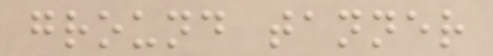ground tanner
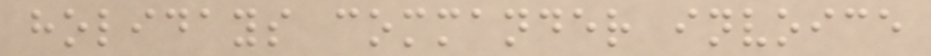holidays commander invoice
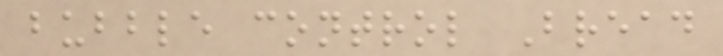bubble control Bread
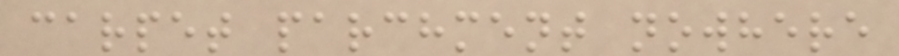carpet parchment nowhere
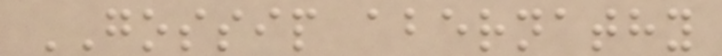GOSSIP abernathy
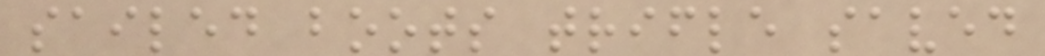sailed boots trifle saved
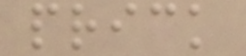prick
